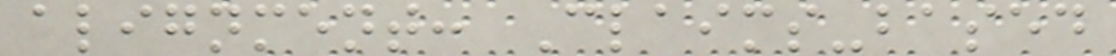alignment: Claims-based
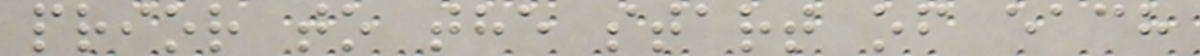prior to the start of each
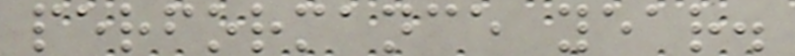performance year.
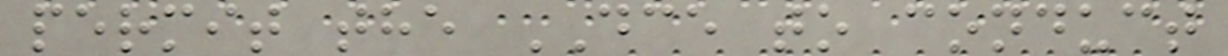permit the DCE to conduct
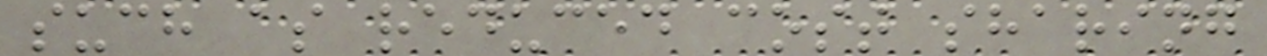such as reduced cost sharing
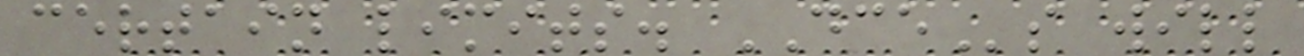certain limits. DCEs will
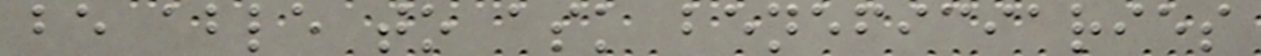be able to ask beneficiaries
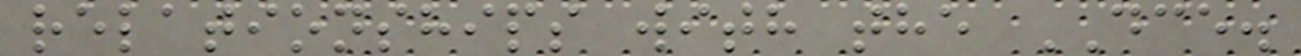relationships with the DCE.
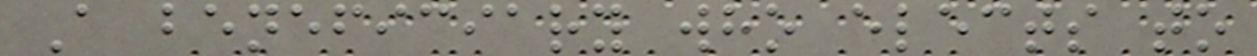A beneficiary who elects to
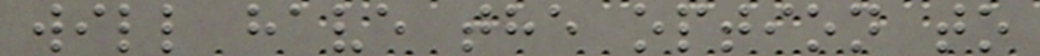will have the option to
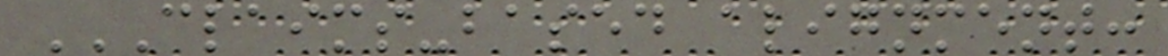CLAIMS-BASED ALIGNMENT:
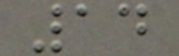14
